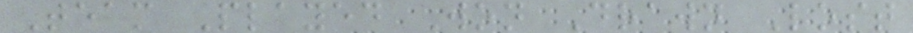Team Played Won Drawn Lost
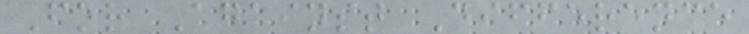For Against Difference
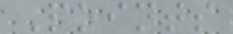Points
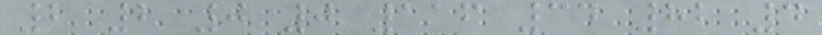2 2 0 0 116 34 82 4
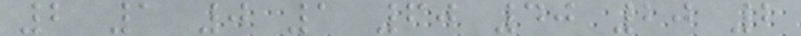2 1 0 1 60 40 20 2
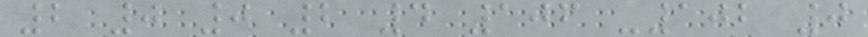2 0 0 2 4 106 -102 0
